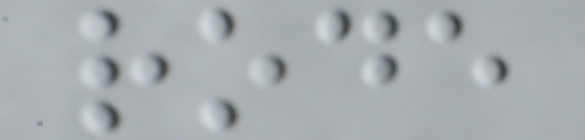rode
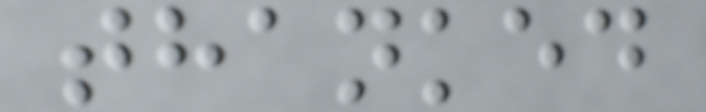thanked
